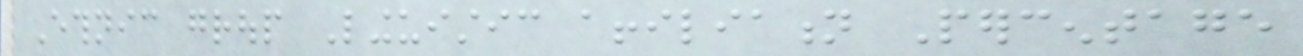Ethnic group Linguistic affiliation Percentage
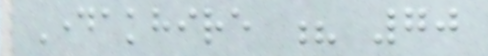Dayakhire ? 70
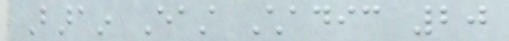Barain East Chadic 20
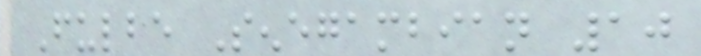Fulbe Senegambian 10
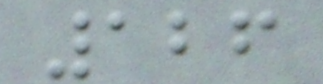126
